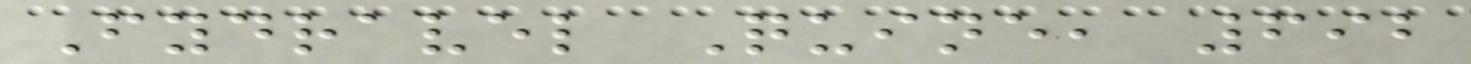Fydravel Quine, 692
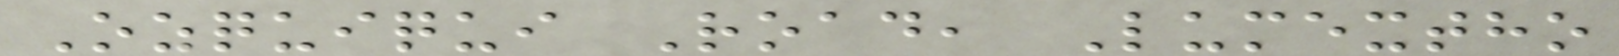Ozquiqui Road, Lumextho
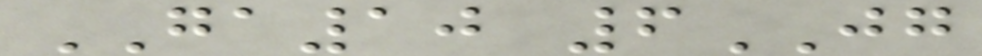GA10 6JG
